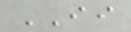II
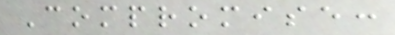Compromise:
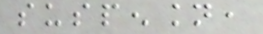suspension,
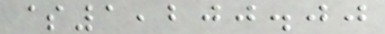$1,200.00
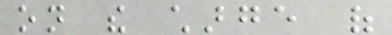on the charge of
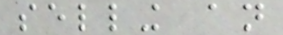selling an
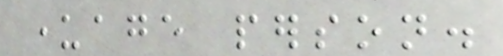underage person.
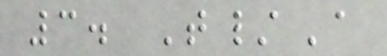3. T/A
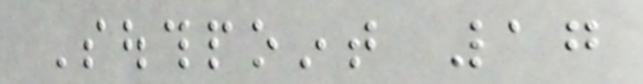Southpoint 17
